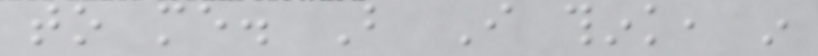to me. But I think, in
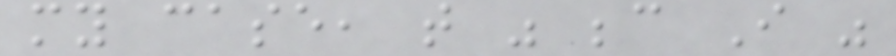my case, that was because I was
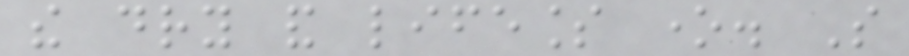the dry and lifeless one. So
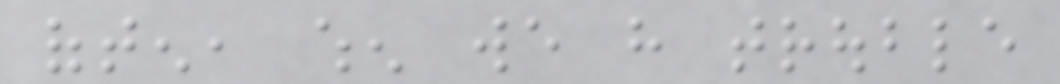often, when we have trouble
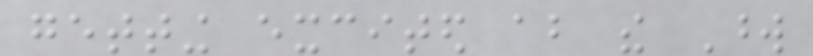getting excited about the Word
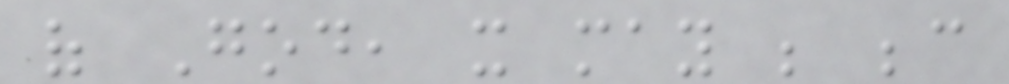of God, it may be because
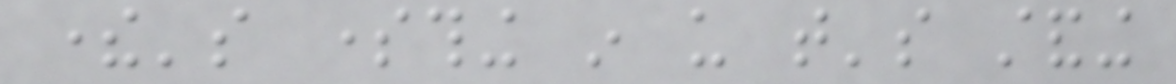there's something in us that's standing
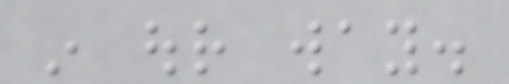in our way.
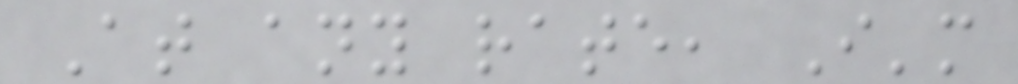At any rate, I'm
